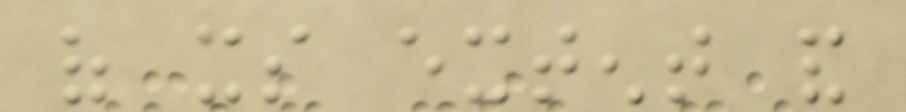of its extent and
